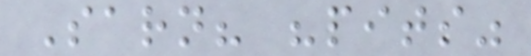Sarn? "pits"
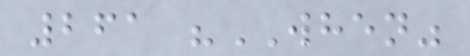261 "WHEN"
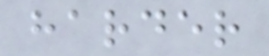harder
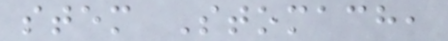stem Stomach,
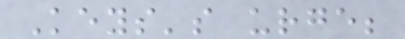Keys's urge;
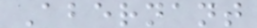Abernant
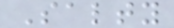Salty
